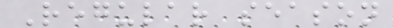Regular season
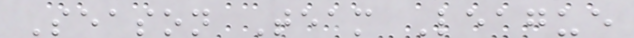Season Team League
